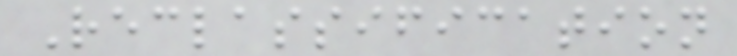Reclassification
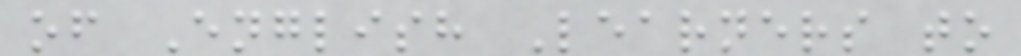of English Learners to
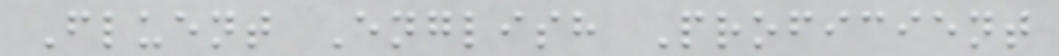Fluent English Proficient
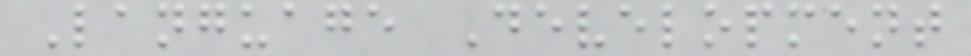Language Development
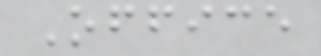Office
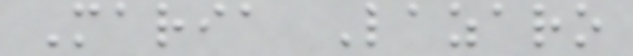Maria Lazaro
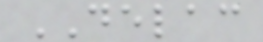DELAC
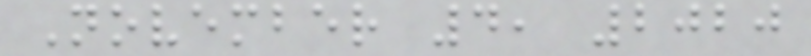November 4, 2020
